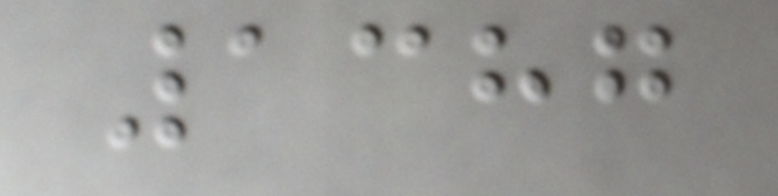1387
